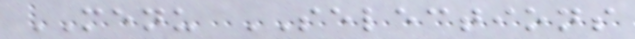MENU SELECTIONS
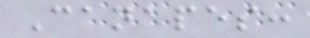Canapes:
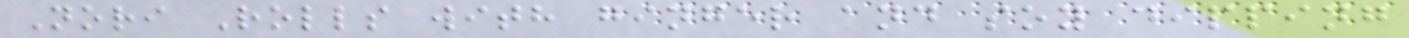Nori Rolls with ginger and soy dipping
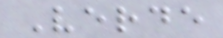Verde
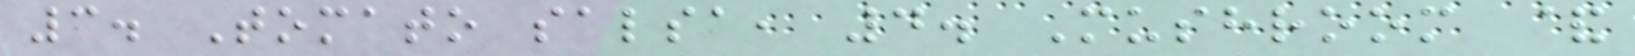3. Tomato salsa, 4. Mushroom &
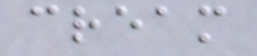cream
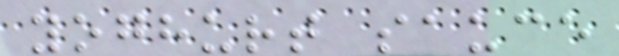yoghurt sauce
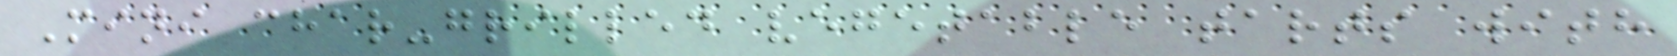Mini char-grilled vegetable tarts with
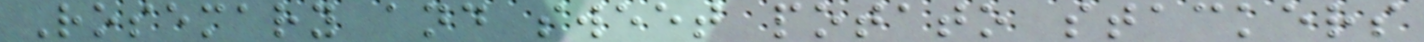Rosemary and sweet potato stackers
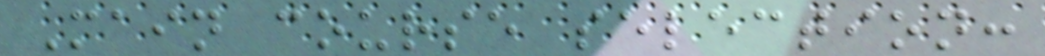Main course selection:
